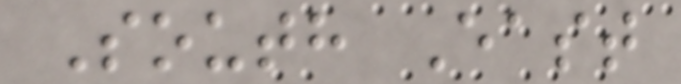South East
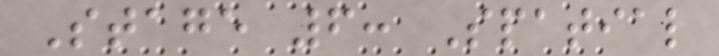Stage 6: Spatial
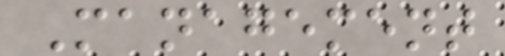Management
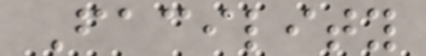Facility
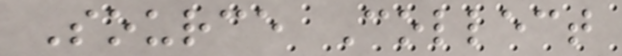Source Collect
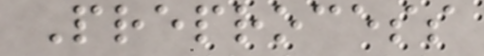Preprocess
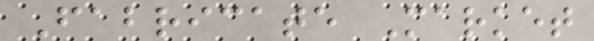Fabricate Market
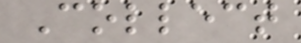Collect
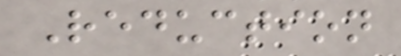Reduction
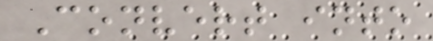Convert into
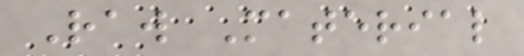Raw Material
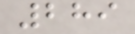289
